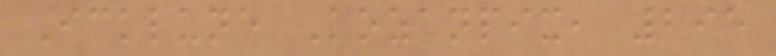Icklune Kozanpix, 295
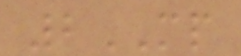2MP
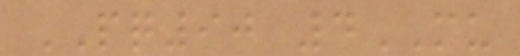PQ90 4MU
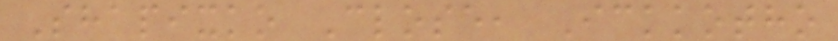Shapixko Close, Ickkotho
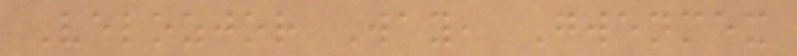Velozjor Way, Gwenmex
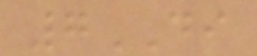7DI
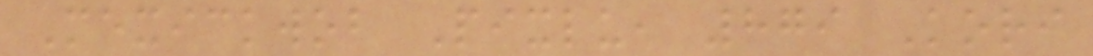Mexickwob Pixlu, 879 Kori
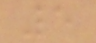5
